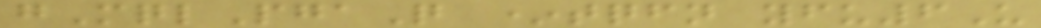gMqlPgaQ *tqfn yfu6U
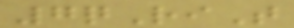7qRiT
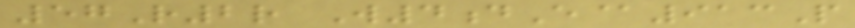57R2r W4dE@913P
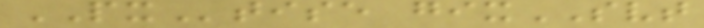PXtise gixSVT
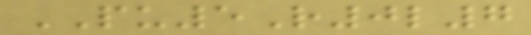PU5R0l7
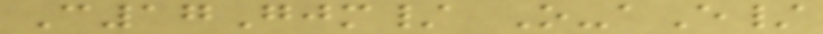C17Gjm/ O-aE/
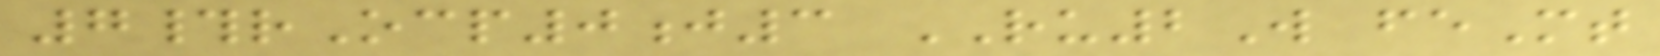7#rOcp0j3 RU2W feMt
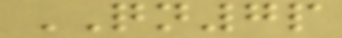QN7p
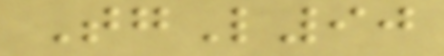TgL90
